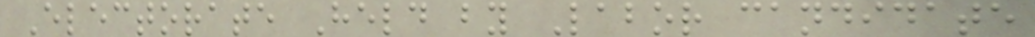Electorate Held by Labor candidate
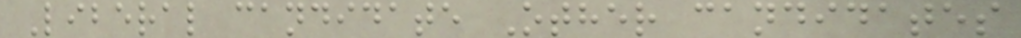Liberal candidate Other candidates
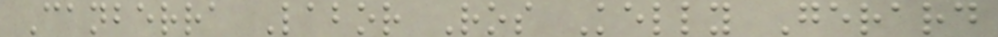Canberra Labor Ros Kelly Gerard
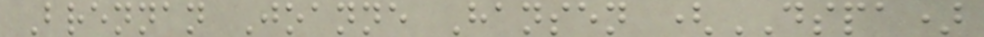Brennan Joanne Hansen (DSPA)
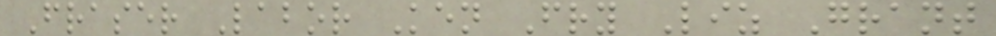Fraser Labor Ken Fry Liz Grant
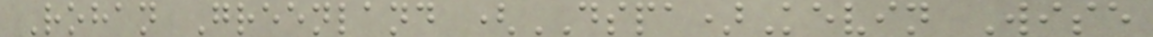Rohan Greenland (DSPA)Kevin Wise
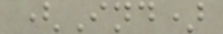(Ind)
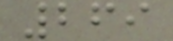269
